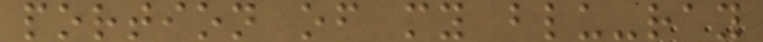portion of my blu-ray
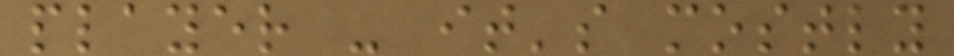player - it's mostly
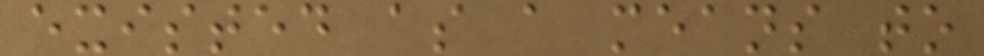existed as a means to
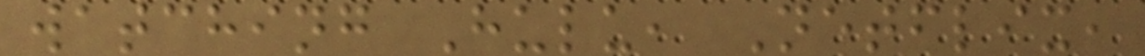watching Hulu, Netflix,
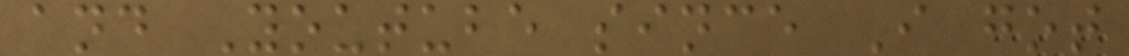and Youtube since I got
